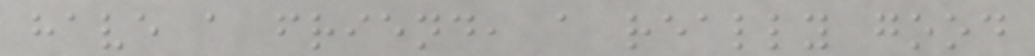have a friend, a really good
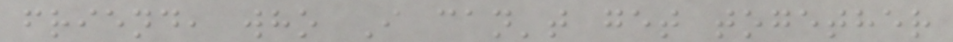friend, who I can't get together
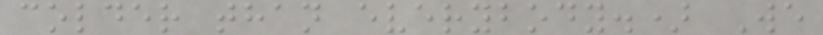colder than everybody.) We
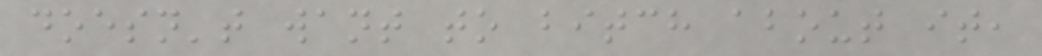doesn't want to bitch about it,
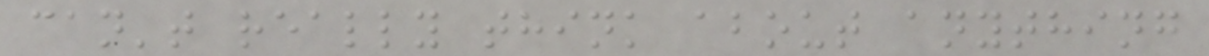can't really think about anything
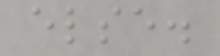else.
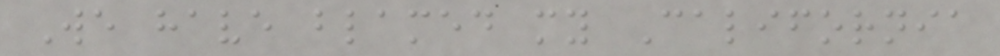We have blamed my California
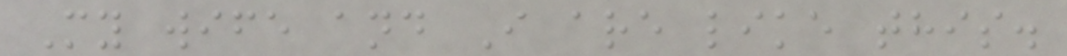My wife and I are like this.
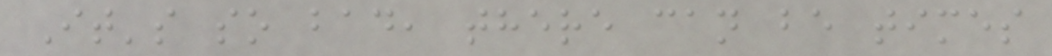It's so bad, there can be times
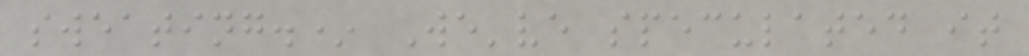sweating.* We've speculated it
